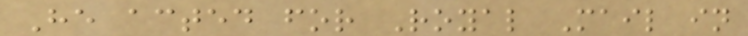He acted for Royal Mail in
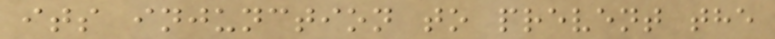its injunction to prevent the
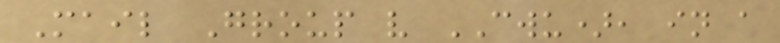Mail Group v CWU), in a
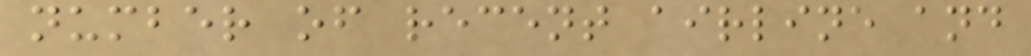number of recent airline and
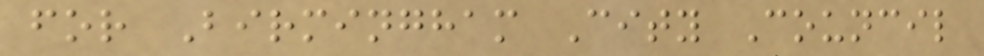for Birmingham City Council
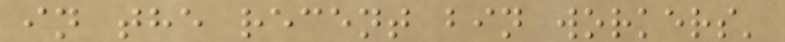in the recent bin workers'
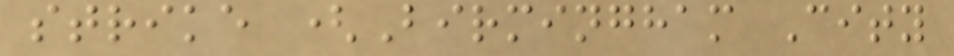strike (Birmingham City
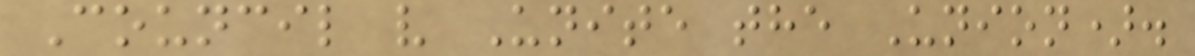Council v Unite the Union).
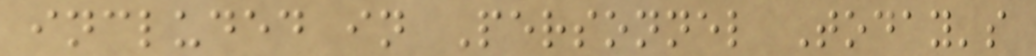included in Personnel Today's
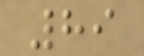89
